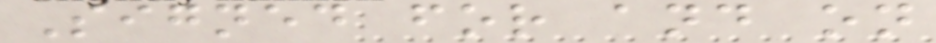Signed for and on
